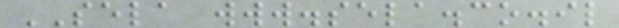SELA www.sela.co.il
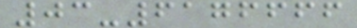03-6176666
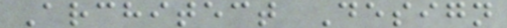Architect Design
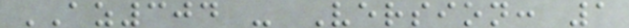AZ304 - Version: 1
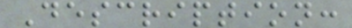Description:
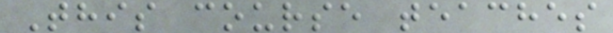This course teaches
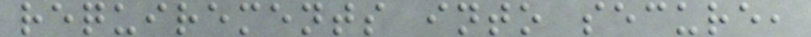requirements into secure,
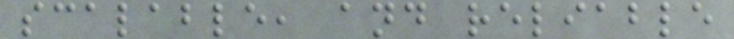scalable, and reliable
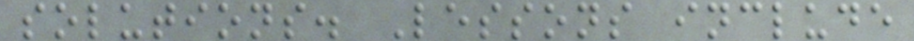solutions. Lessons include
